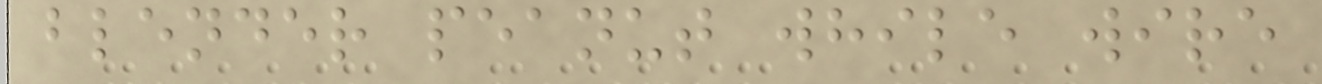blender peanut while wire
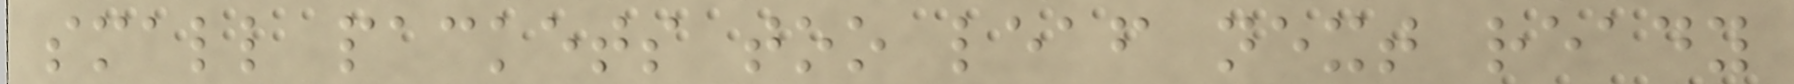small packets too leaf next ready
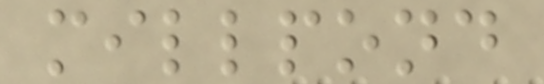millpond
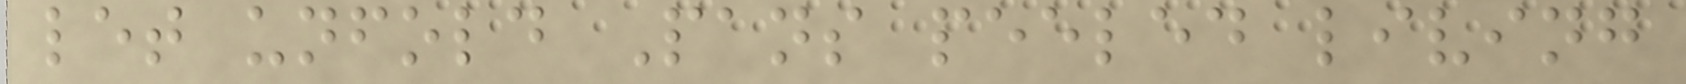let unfold Pans peeled living
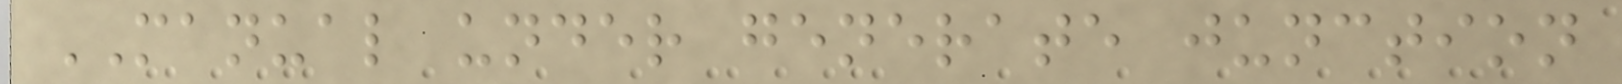MANUAL under generate junction
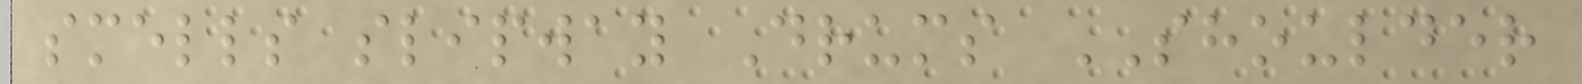smells slipway Drums SHOULDER
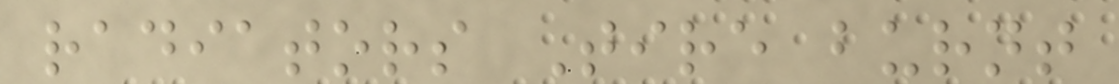radiators Tire burnt
